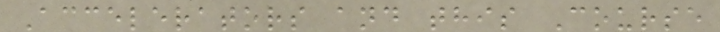Accelerators and this Course
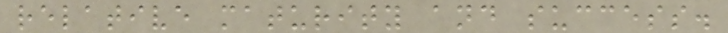relative maturity and success.
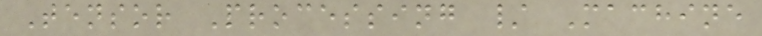Tensor Processing / Machine
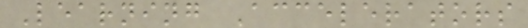Learning Accelerators
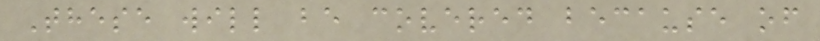These will be covered because of
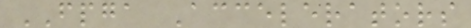FPGA Accelerators
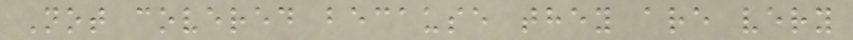Not covered because they are very
